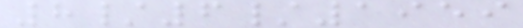8/6/1959
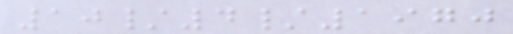10/4/1970
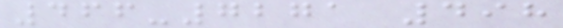466-7271 498
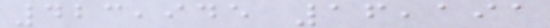423,945 16,191
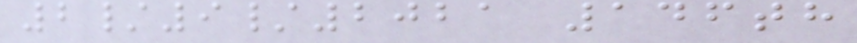2/9/2021 146th
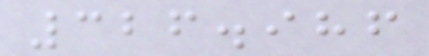326.986
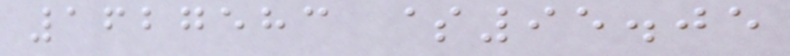1627583 $95.05
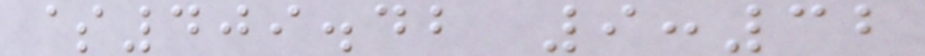$409.42 9:32
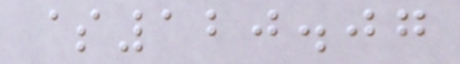$120.07
